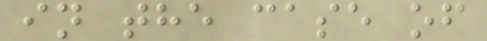in the case of
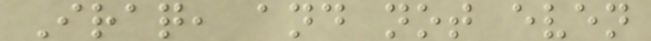Iraq, and not even
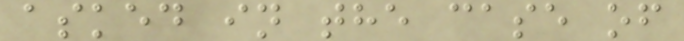asked in the case of
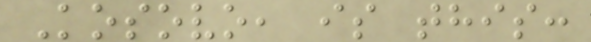Kosovo, is this:
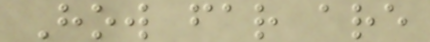How far are
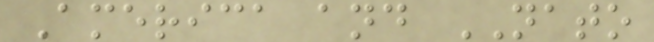America and NATO
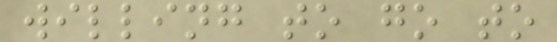willing to go to
